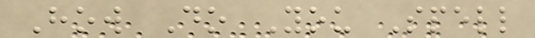How Do You Spell
